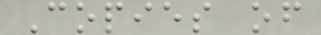Copies of
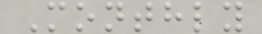Monthly
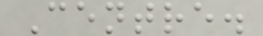Centre.
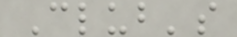Club's
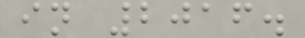in 2016.
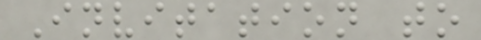Invitation to
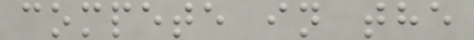compete in the
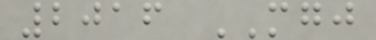2016 MGJ
